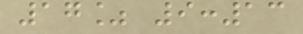17% 9:13
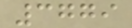3779
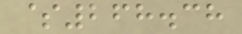$268.38
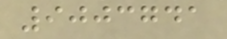9003741
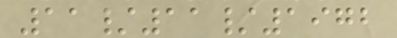11/11/1972
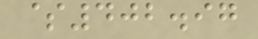$402.97
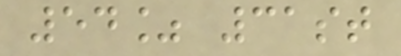54% 31st
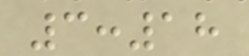3:18
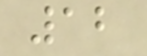12
